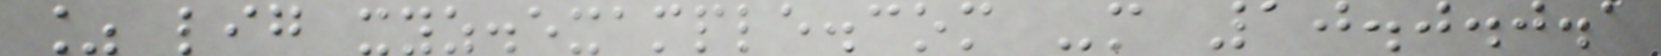% lig xyz.example.com -m 10.0.0.1
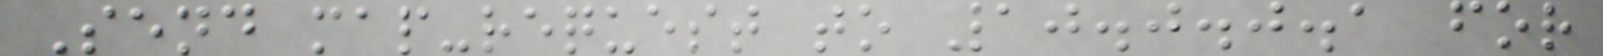Send map-request to 10.0.0.1 for
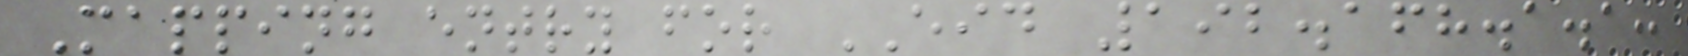Mapping entry for EID 192.168.1.1:
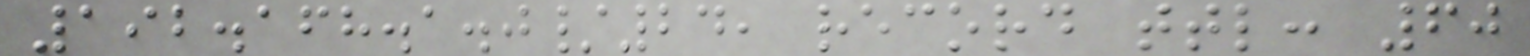192.168.1.0/24, record ttl: 60
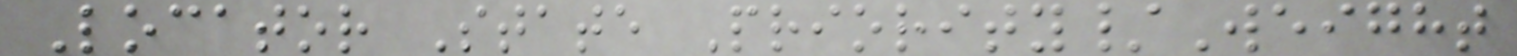Locator State Priority/Weight
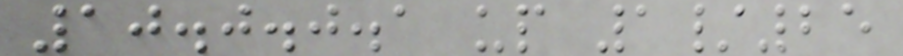10.0.0.1 up 1/25
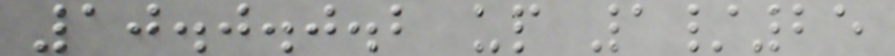10.0.0.2 up 1/25
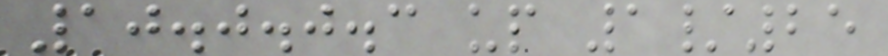10.0.0.3 up 1/25
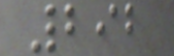292
